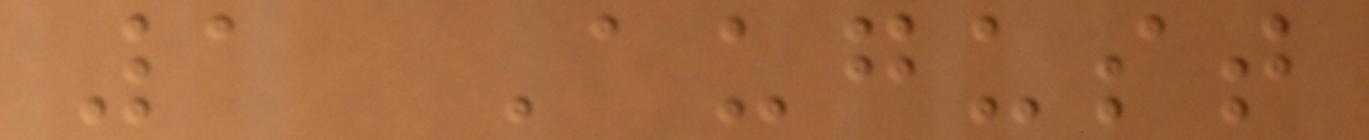1 August
